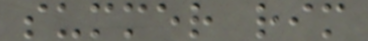summer rim
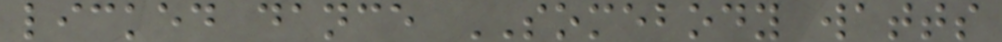licked dance SOMEBODY watts
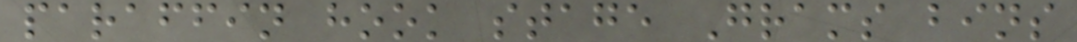paraffin hook stage Grams bins
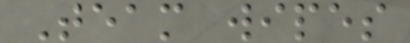Team wipes
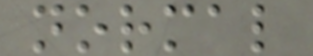normal
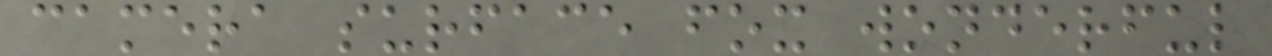camera surface fox wonderful
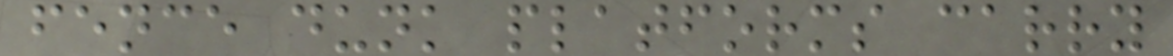fence dunk platforms carry
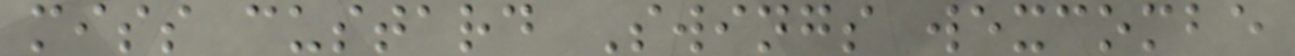miss custard Swings wexcombe
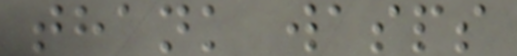thank wasps
